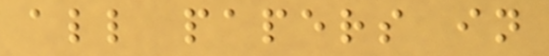all papers in
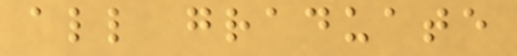all graduate
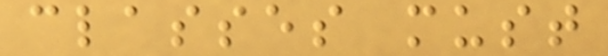classes must
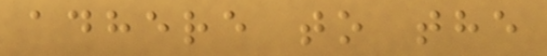adhere to the
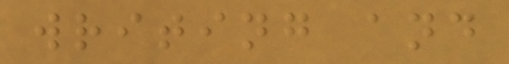writing and
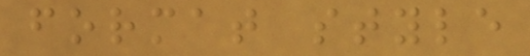format style
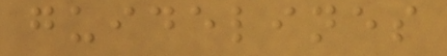guidelines
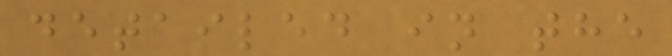detailed in the
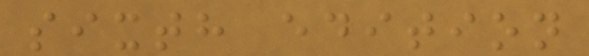sixth edition
